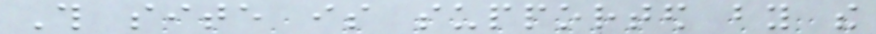This site is supported by the
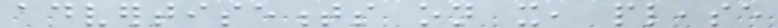advertisements on it, please
